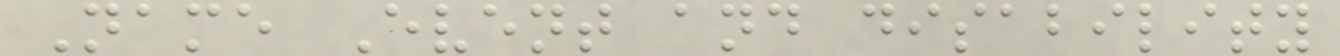Name Event and disability
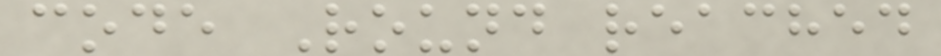code Round reached
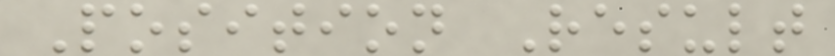Position Result
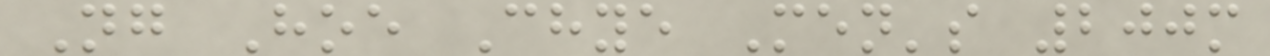Ng Hoe Chye Men's 200m
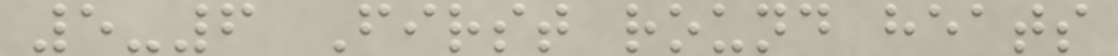5-6 First round heats
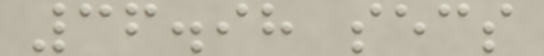36.98 secs
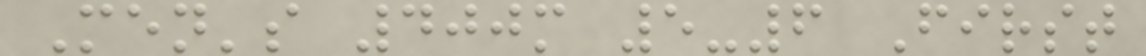Men's 400m 5-6 First
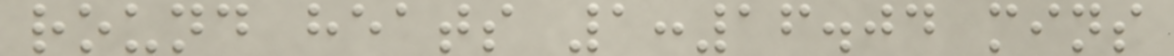round heats 1:16.04 mins
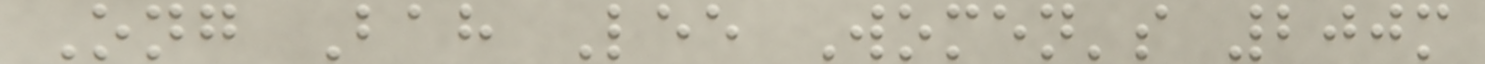Ong Bah Lee Women's 200m
